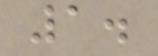1.
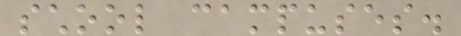school campuses.
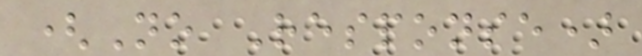(No Response)
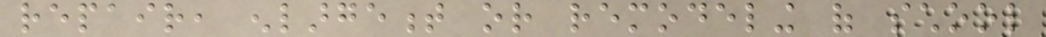repair, enlargement or remodeling of school
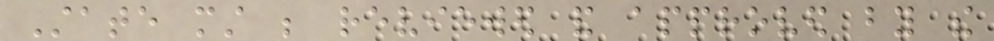State must be reviewed and approved by the
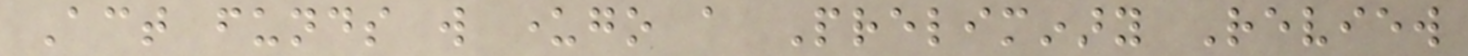Act funds will undergo a Preliminary Review
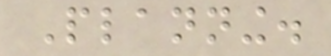Planning.
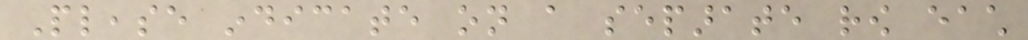Please indicate on a separate row each
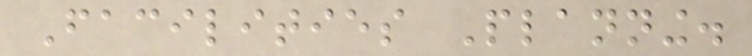Facilities Planning.
